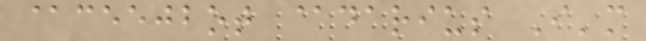@ceejbot @darius I'm
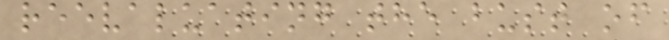reevaluating the bust of
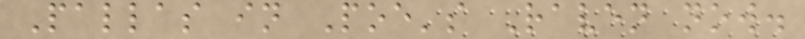Pallas in Poe's Raven now.
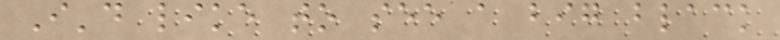I'd like to see a big black
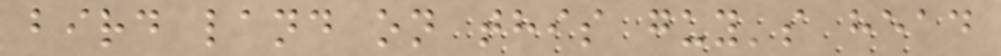bird land on this guy's head
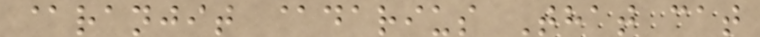@ranjit @darius That cat
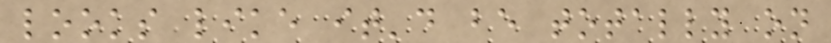looks like it'd be totally on
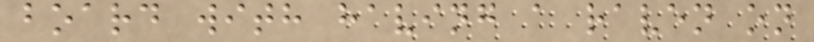board with having a raven on
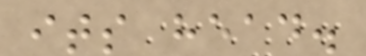its head.
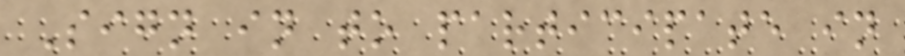Sign in to participate in
